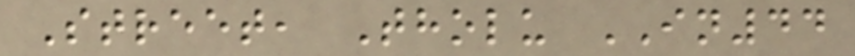Street, Tholu IN44
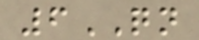6QN
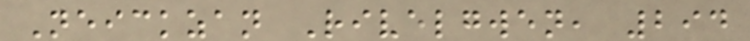Neickzan Rivelgwen, 294
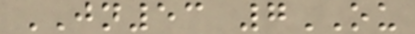JN53 7OU
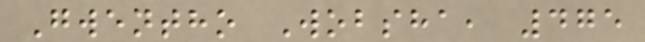Gwentho Wobsha, 475
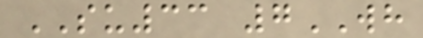SU33 7WH
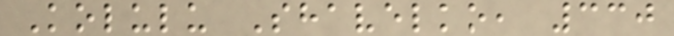Kolulu Shavelko, 330
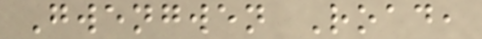Gwengwen Road,
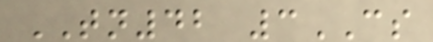TN42 3CS
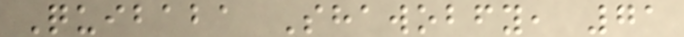Quibaba Shawobfy, 71
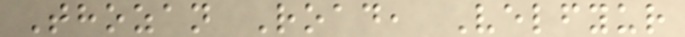Thozan Road, Velfyur
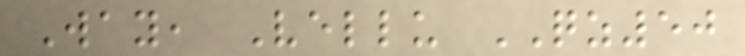Way, Vellu QZ50
